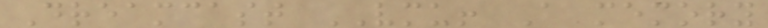Dreamcast VMU! A memory
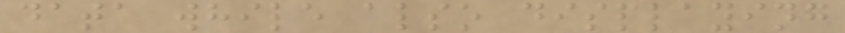data while also displaying
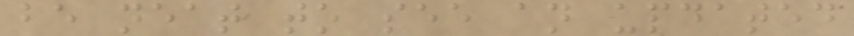be neat to see an updated
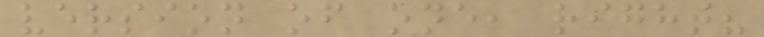version of one, right?
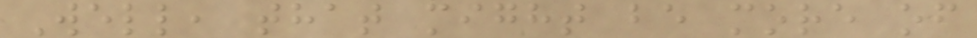Well, that might be more of
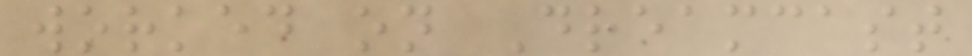worked on Dreamcast
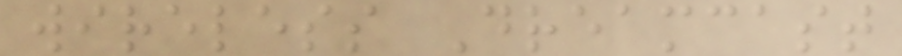wireless Dreamcast
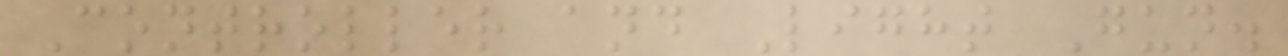Controller and Light Gun.
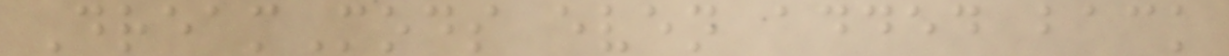DreamMods even added back
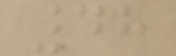48
